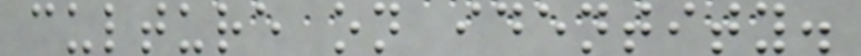culture on identity.
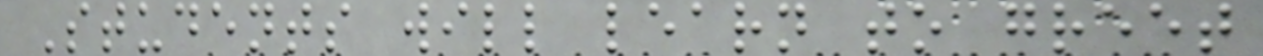Students will learn to greet
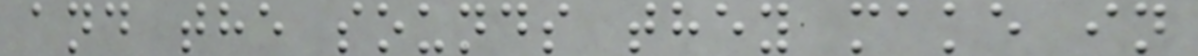and the sounds they make in
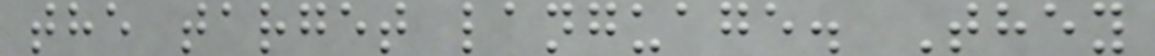the target language. They
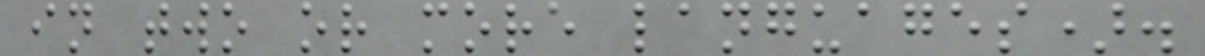in two or more languages).
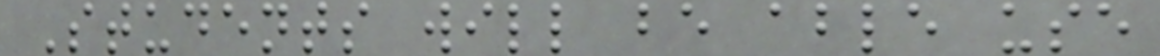Students will be able use
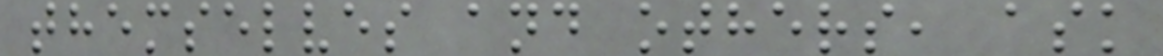themselves and others, ask
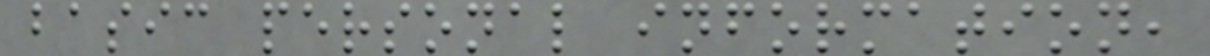basic personal information,
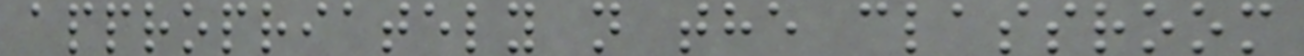appropriately n the classroom
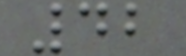42
